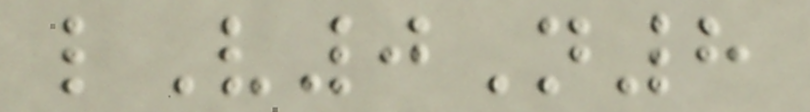lV0N8
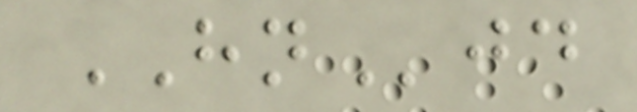HNjd
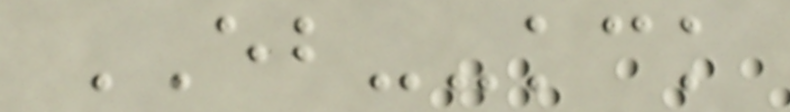EB--kck
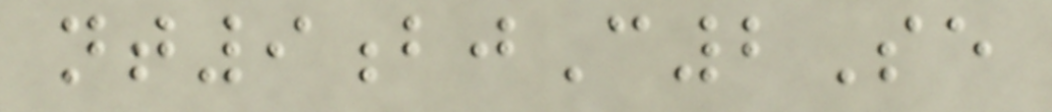nt9bjC2Se
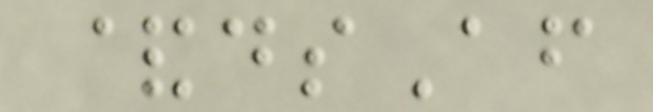&dsAf
